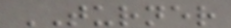TURNER
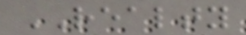REALTY
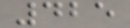425
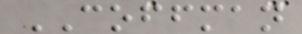COFFMAN
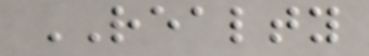REALTY
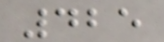425
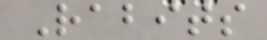Rabits
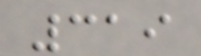319
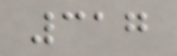317
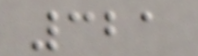321
